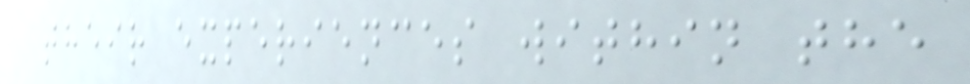their experiences within the
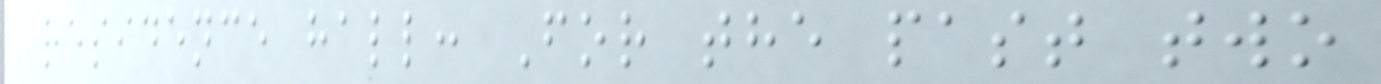residence hall: For the past two
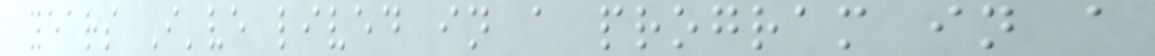years I've lived in a program in a
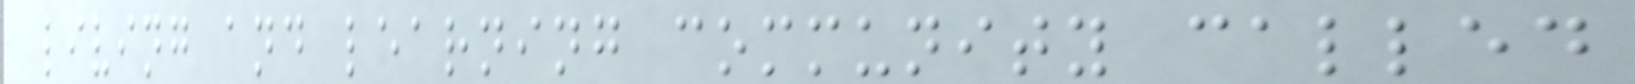living and learning community called
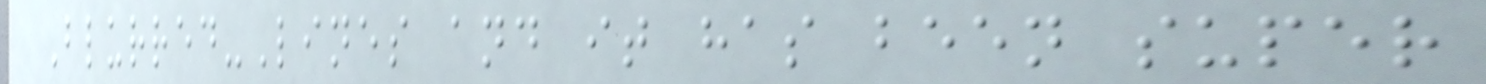Blurred-Lines and it has been super
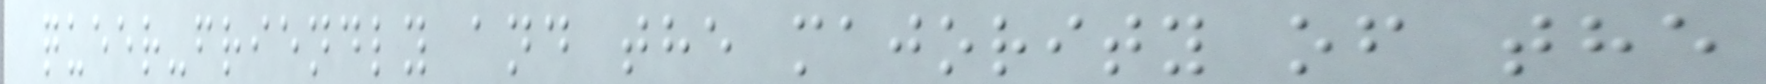queer-friendly and the majority of the
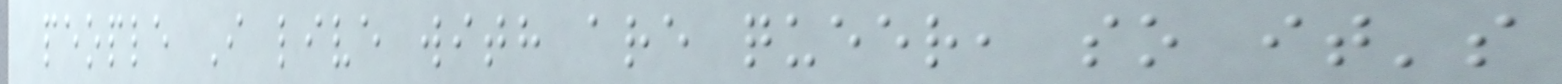people I live with are queer, so it's
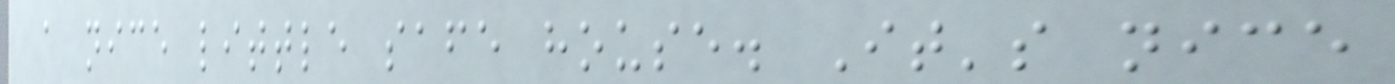a nice little safe house. It's nice
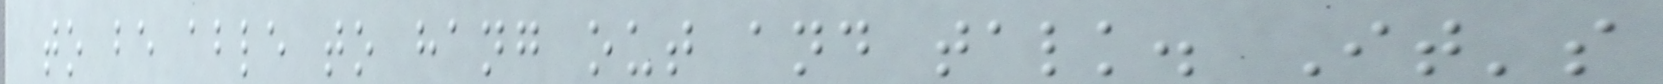to be able to hang out and talk. It's
